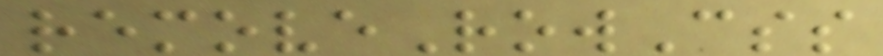removeRowCss
